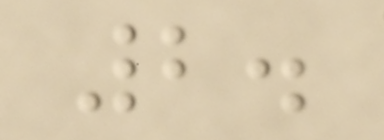2.
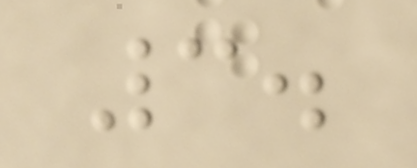3.
